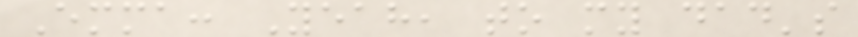Emma: Yeah, to my dad's
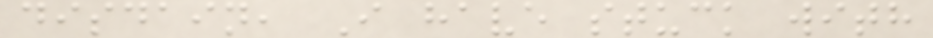disdain, I have stuck with
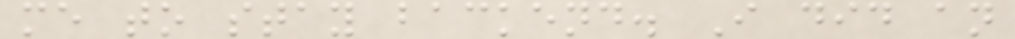me to stay backend. I did an
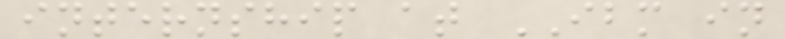internship at IBM in
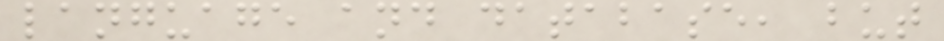language and database, but
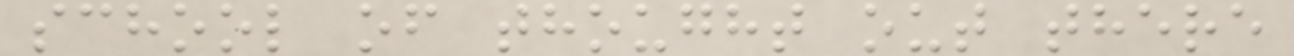school of thought out there
